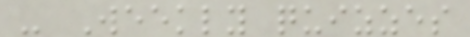- Weekly quizzes
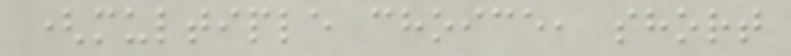(multiple choice, short
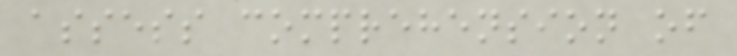assess comprehension of
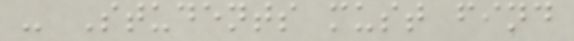- Students must find
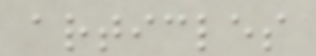articles
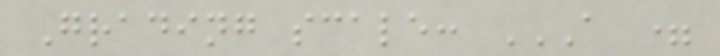Grading scale: A =
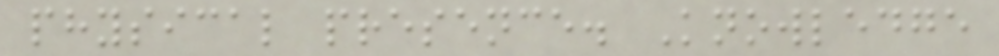physical presence. Knowledge
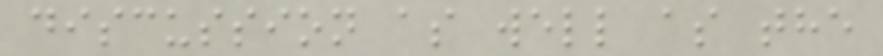discussion as well as the
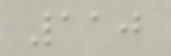110
